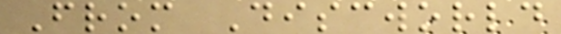From Discworld
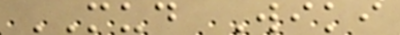MUD Wiki
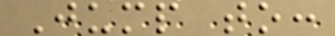Jump to:
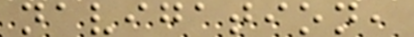navigation,
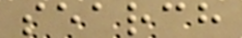search
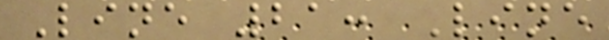Line 21: Line
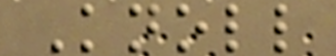Knoll
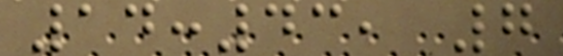14:43, 7
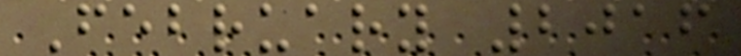February 2016
